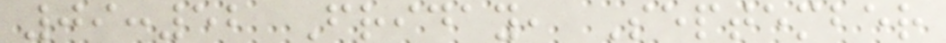09:52 Friday, September
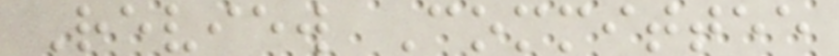Review Committee
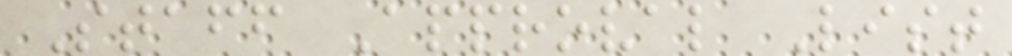Staff Approval List
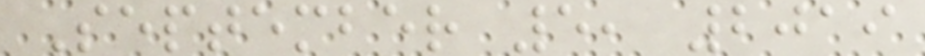September 5, 2019
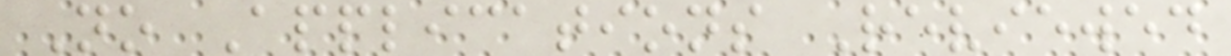No Applications Reviewed
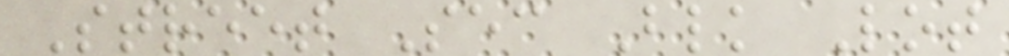Street Sec Blk Lot
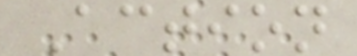Action
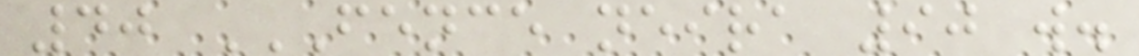40 FENCE NEIRA 90 W.
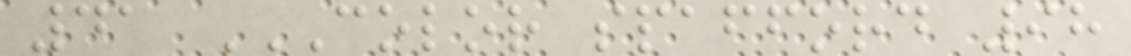41 COLOR SPAFFORD 98
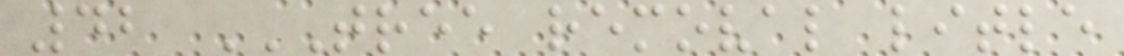42 TREE REMOVAL LITLE
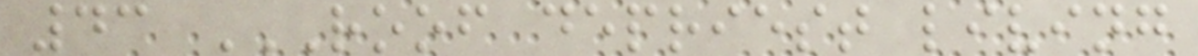43 ROOF DEPRIEST LIVING
